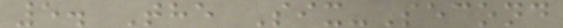5. The Six-Second
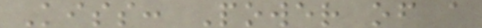Kiss: Power of a
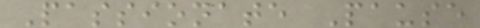Passionate Pause
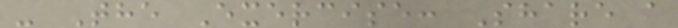- The Exercise: Share a
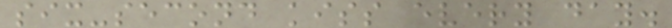six-second kiss every day.
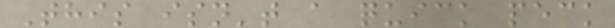This isn't a quick peck
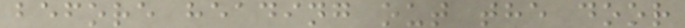before heading out the door
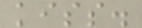kiss.
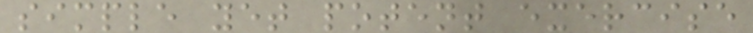simple yet potent exercise
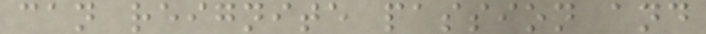can reignite passion and
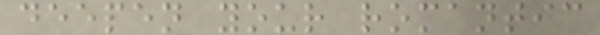deepen your romantic
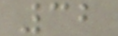32
